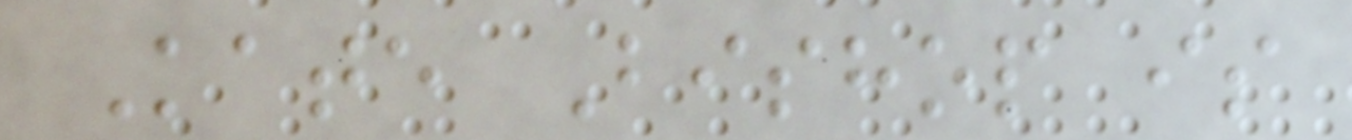Kate Bishop is
